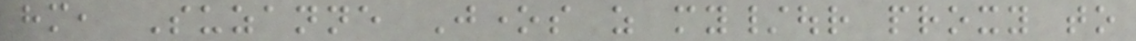him, Suzanne Jones as my/our proxy to
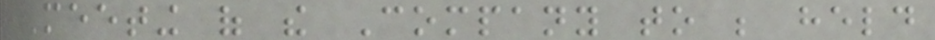Meeting of the Company to be held
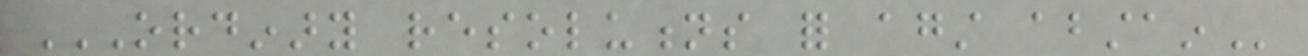ORDINARY RESOLUTIONS FOR AGAINST ABSTAIN
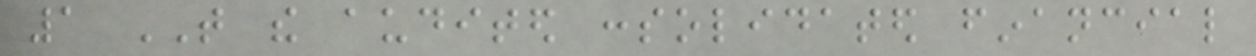1 THAT the audited consolidated financial
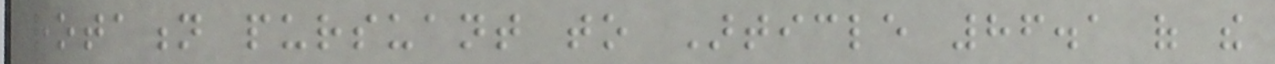rotation pursuant to Article 86.1 of the
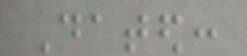Dated:
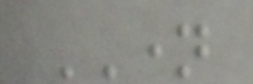NAME
